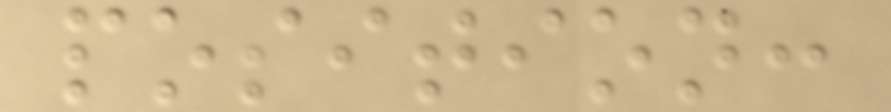position:
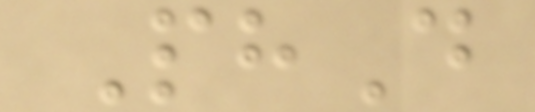PhD
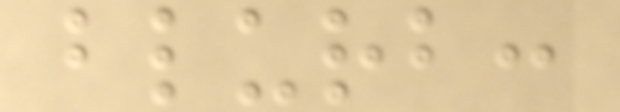blurb:
